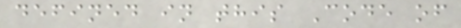defined in this Code of
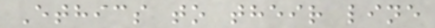Ethics to their line
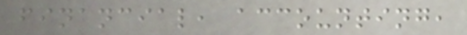financial, accounting,
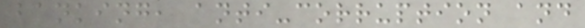banking, anti-corruption and
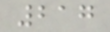217
